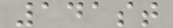141st
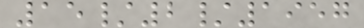15/2/1957
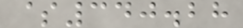$340.28
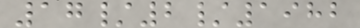17/2/1982
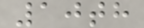10th
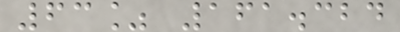63% 161.324
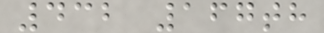432 167th
